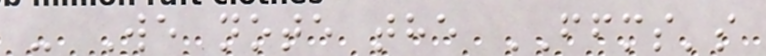- We note the FFMS's
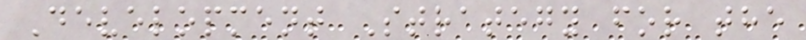Development Strategy for the
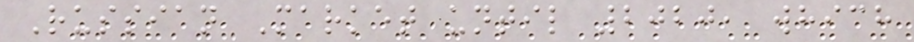Russian Market until 2020, which
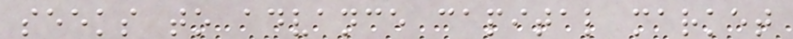seeks to advance capital market
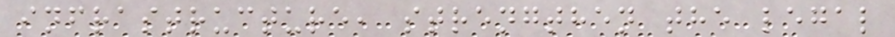infrastructure, strengthen the legal
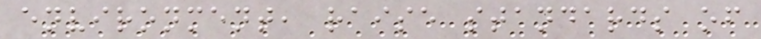environment, raise standards of
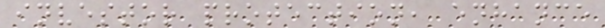investor protection, enhance
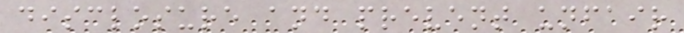disclosure and prevent unfair
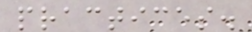practices.
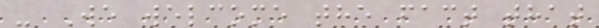- We welcome the fact that
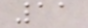11
